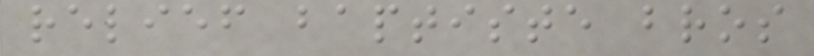relief baptiste bros
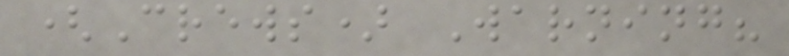(Crews) Warning?
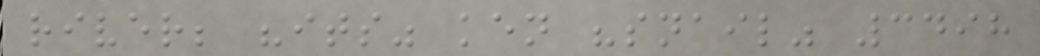river; "its" ken "snail" 3498
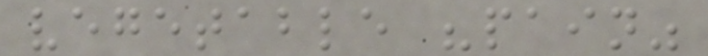vegetable "pain"
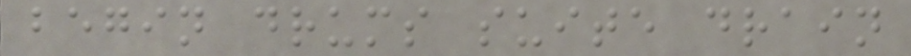begin drums suite drain
